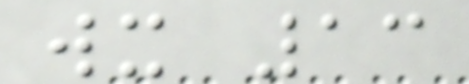wx 13
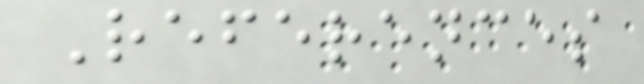References
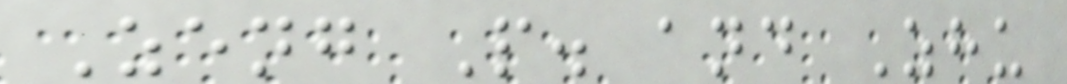Zeng P. and Zhu
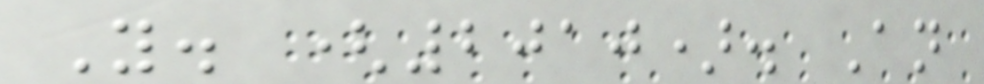Y. (2010). An
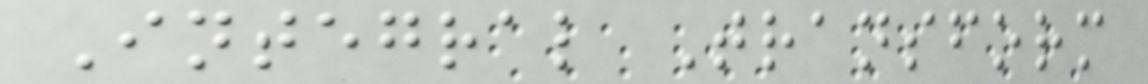Integral Transform
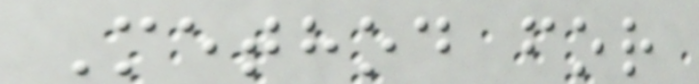Method for
